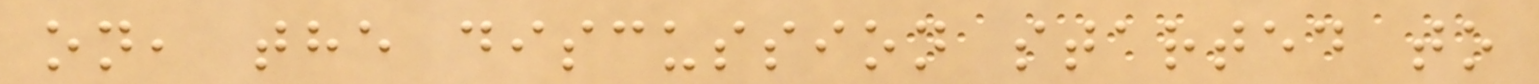on, the discussion started to
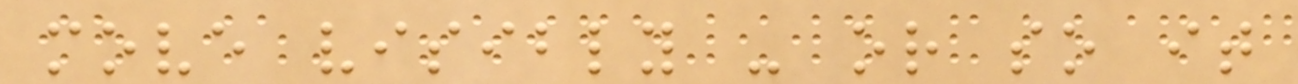move visibly - or so it
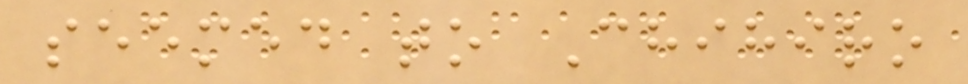seemed to Chihiro
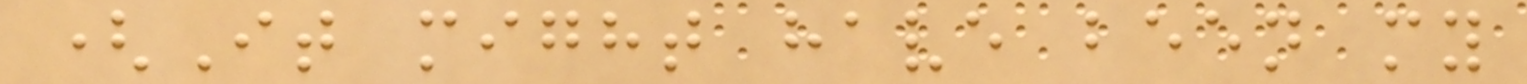(It might have been my
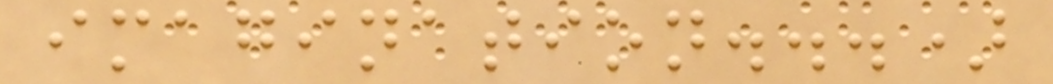imagination...)
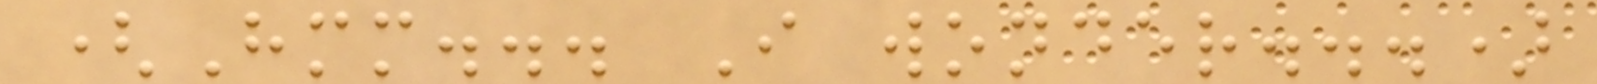(Hmm... I wonder...)
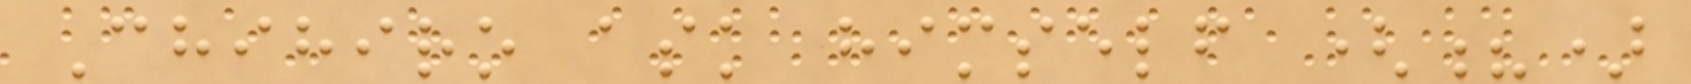Chihiro ask himself (?)
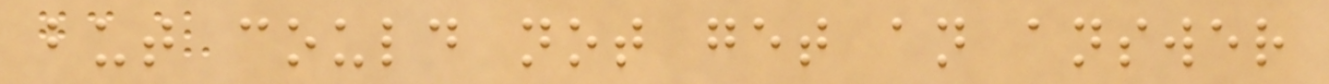but could not get an answer
